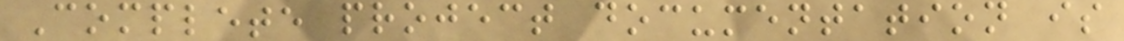Complete project documentation is
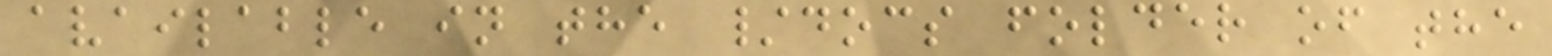available in the /docs folder of the
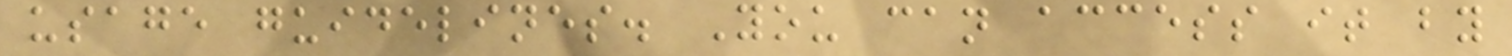usage guidelines. You can access it by
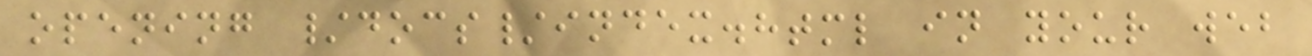opening /docs/index.html in your web
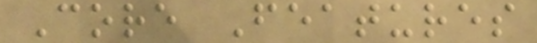Core Features
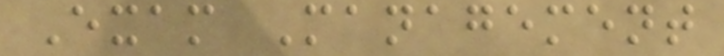Exam Management
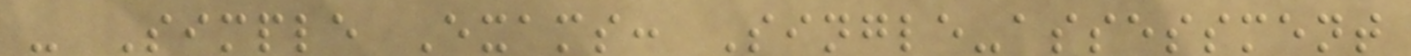- Simple Exams: Single-assessment
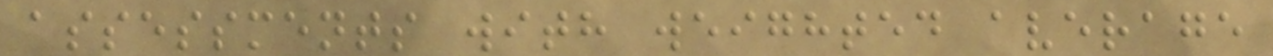assessments with weighted average
